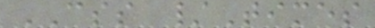CSS /Times
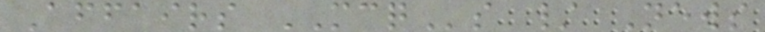Affairs MCQs / News
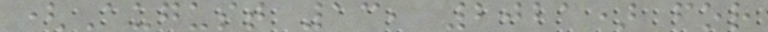(August 13, 2021) for
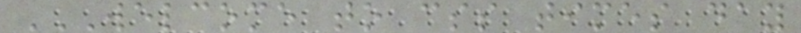WELCOME TO CSS TIMES DAY
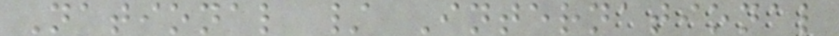National / International
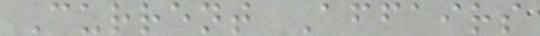Current Affairs
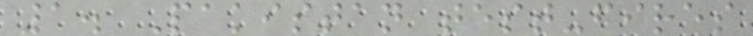1. Pakistan test-fires
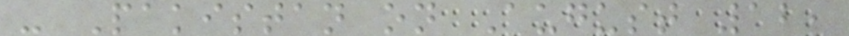- Pakistan on August 12,
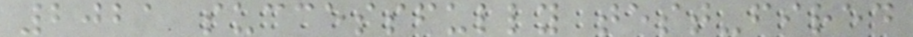2021 successfully test-fired
